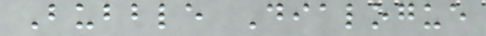Bubble Dialogue
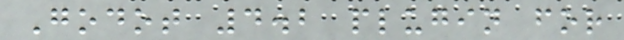Godot 4.2 plugin for
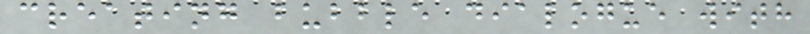creating bubble dialogue with
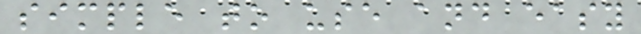simple to use and easy
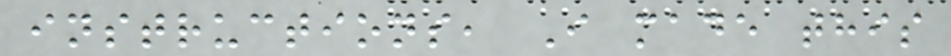instructions, I made this
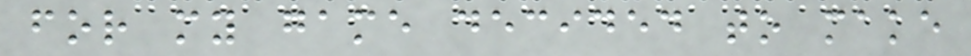for my game decided to make
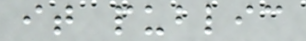it public
